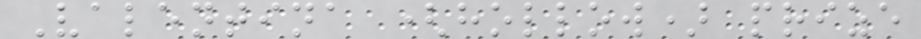Valentina (hollow) prize
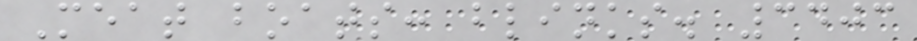Meat boats: blinks. 3403
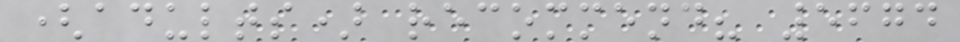(adults) recommend? 5674
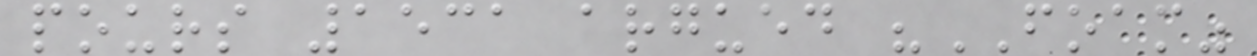pours 1531 argued "FOAM"
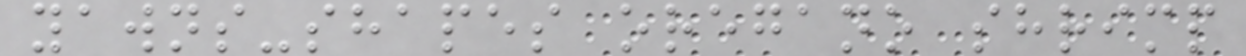yawns-shapes oregano shrimp
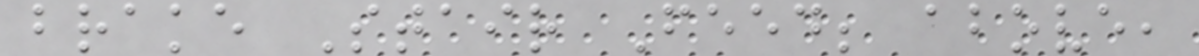brake Stair Feed; above,
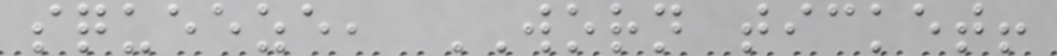squeeze, WORN ticket!
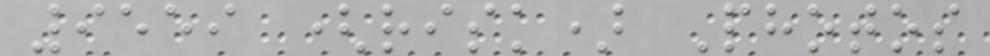9559 (risk) Photos
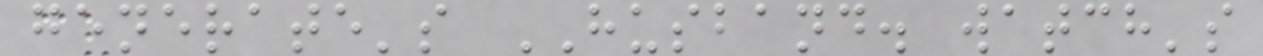generate's HUSBAND. watch's
